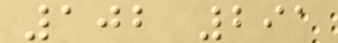102 291
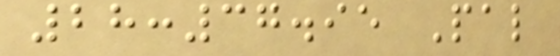28:37.95 Pal
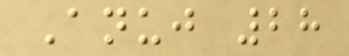Anuj 28
